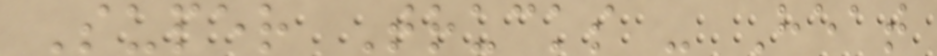Super Trucks - Heat
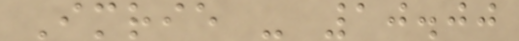Imrie - 10.00
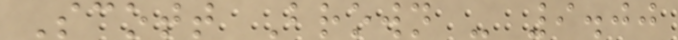Scott Brown - 9.00
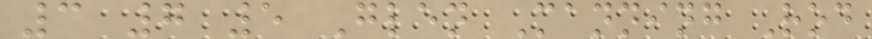3 7 5 Glen Manning Rod
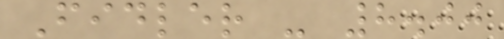Fidler - 8.00
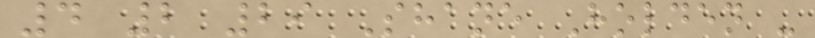4 2 29 Shane Holden -
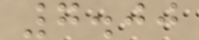7.00
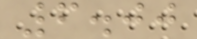6.00
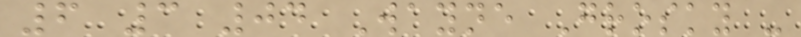6 3 04 Wayne Grosky -
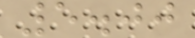5.00
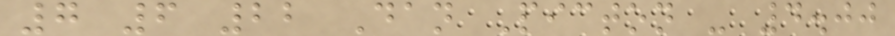7 6 22 Dan Picton - 4.00
